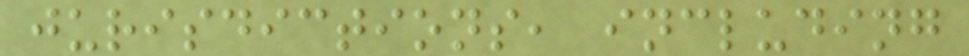jurisdictions, including
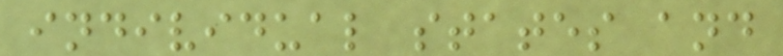individual states and
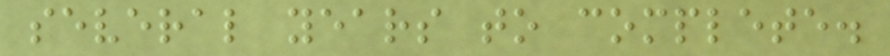several years to complete.
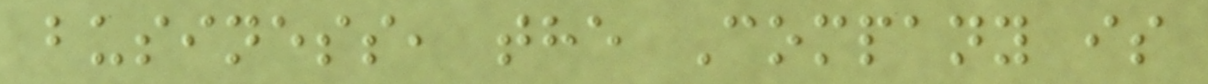business, the Company is
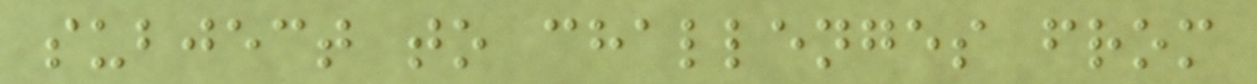subject to challenges from
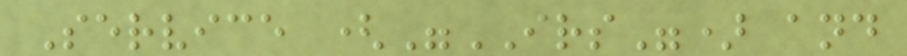Service ("IRS") and
